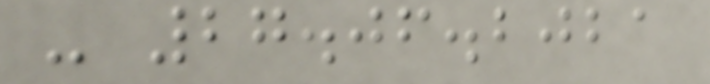- 27.06.2021
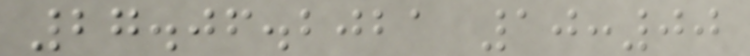27.06.2021 10:00
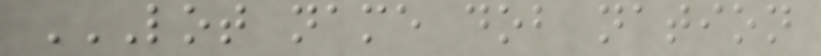LOT NAME DOB NATION
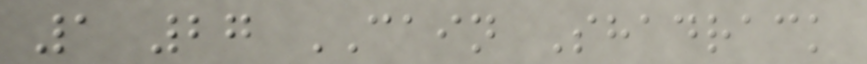1 27 CAIN Shadrack
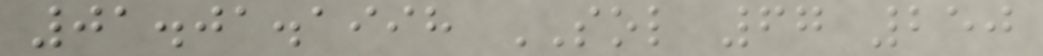01.01.1998 SOL 67 250
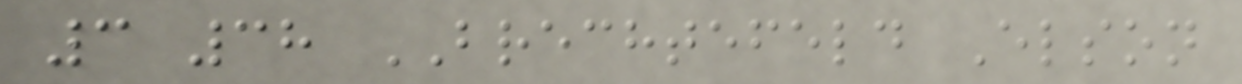3 38 BRECHTEFELD Elson
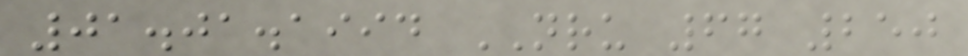01.01.1994 NRU 67 250
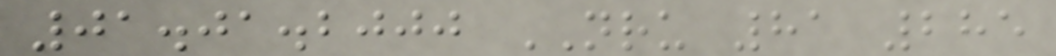01.01.2000 NRU 81 285
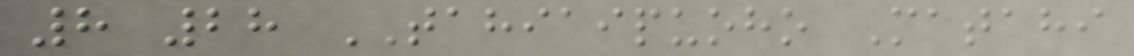8 28 TAHIAIPUOHO Matahi
